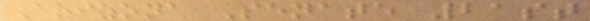Arizona Senate 21st
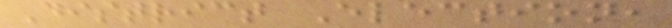District Election,
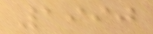1990
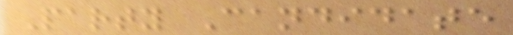Party Candidate
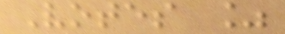Votes %
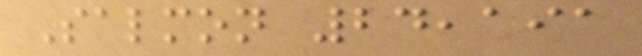Salmon 24,191
